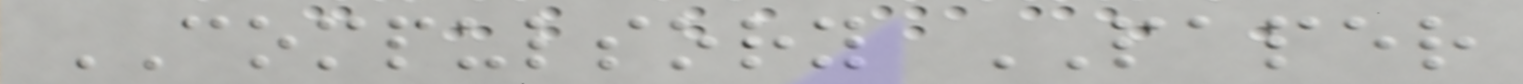COMPULSORY PAPER
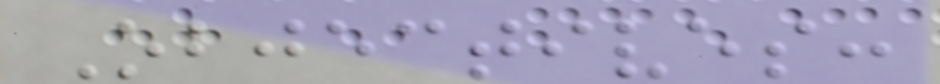Objectives:
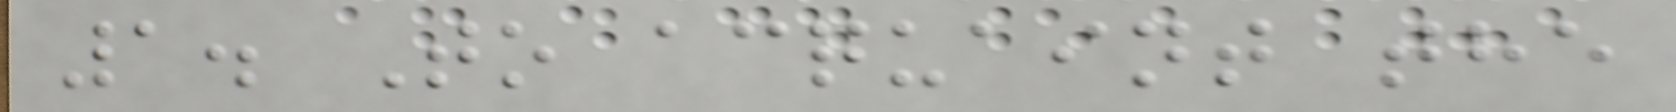1. To acquaint the
